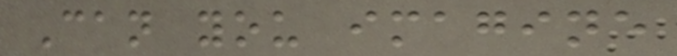Can you imagine
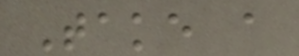Take a
